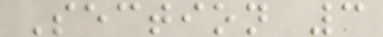Section 3
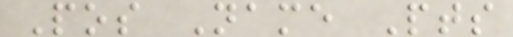Pos Name Pts
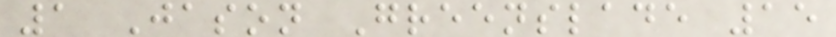1 Jason Greenslade 15
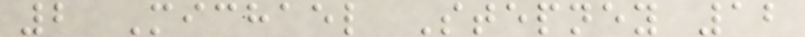2 Michael Stepney 12
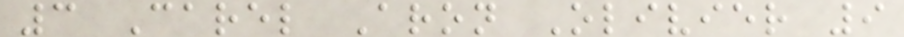3 Carel Aron Olivier 9
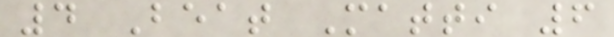4 Beat Matti 6
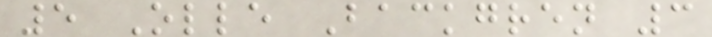5 Olle Backgren 3
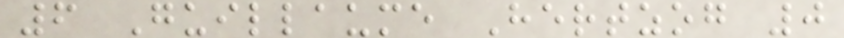6 Guillaume Hertzog 0
